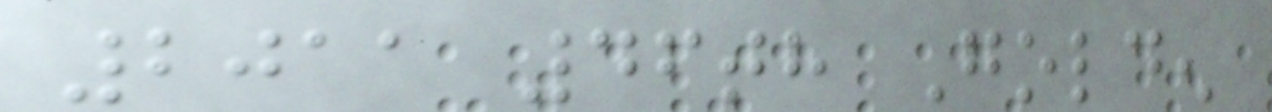2011 46th Golden
